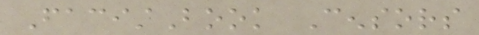FacistBook Censors
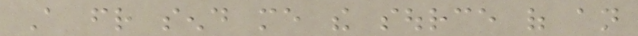A friend send me the source of an
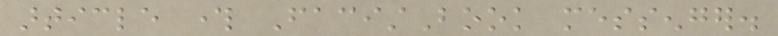article through FacistBook messenger.
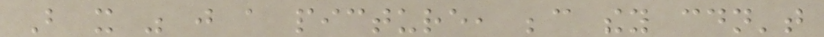But it was just a picture, because they couldn't
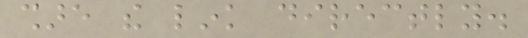share the link directly.
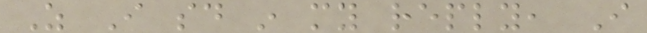As I said in my reply, I
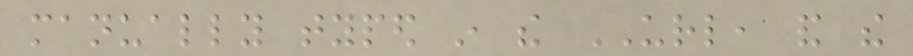manually typed in the URL, and the
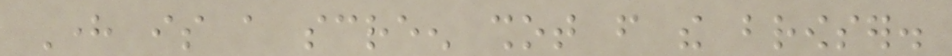Here is a screen shot from the browser.
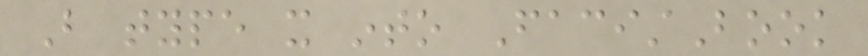But type it into FacistBook
